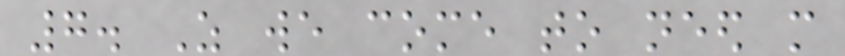7. As we come to need more
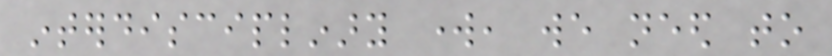interdisciplinary work, we need to
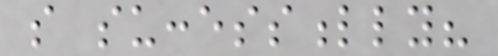so successfully?
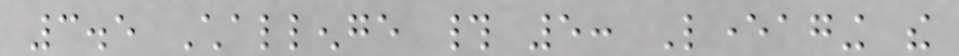3.5 Challenge # 5: Leveraging the
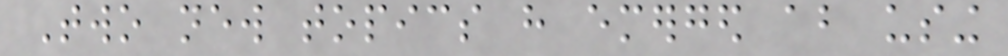Two new topics have emerged about using
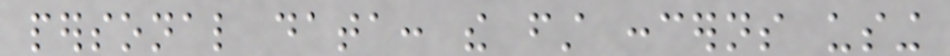personal data: the first concerns using
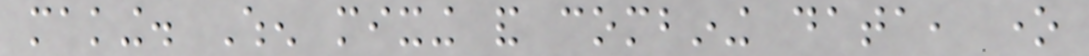making. When mixing and combining data, one
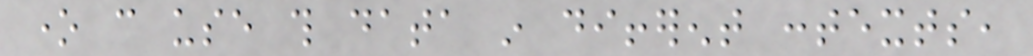one can use this data in different contexts,
